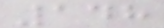148
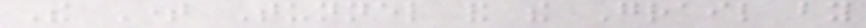The Time Tunnel and the Grail by
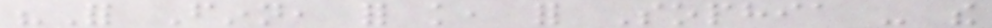"For Finn, for knowledge, for Sophia - the
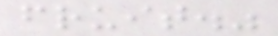fruit."
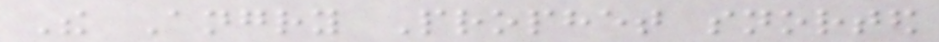The Angry Prophet snorted
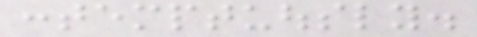contemptuously.
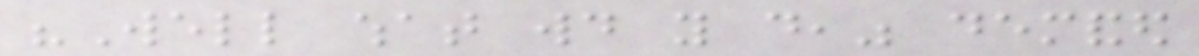"Well what would you do," demanded
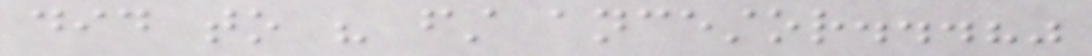did to his first ancestor...?"
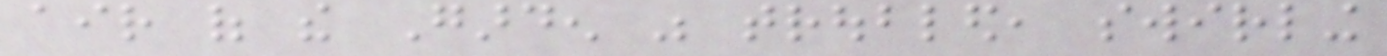air of the Garden was troubled, swirling
